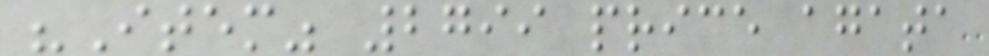"Item" 2799 price agata
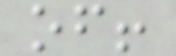of!
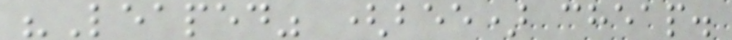"Leaped" (bee) cheap.
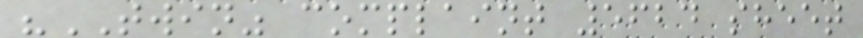"TWIN" complaint 5624 sheet
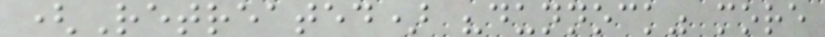(Retreated) "dunnock" more
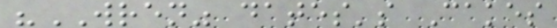"WREN" dates's Cakes
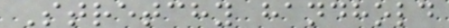Stretchy handhold
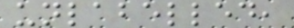unlabelled,
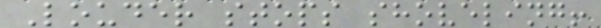Louder stops shoveling!
